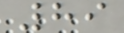89
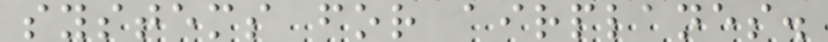systems for airplanes.
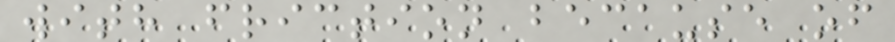with friction because of
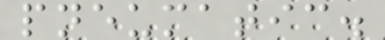pneumatic.
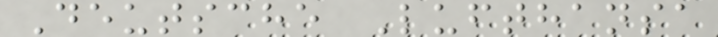Deutsche Lufthansa
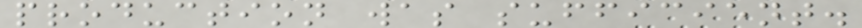production was sufficient.
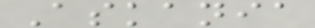Askania
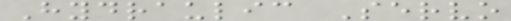Hydraulic Servo
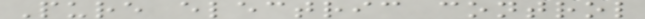Pure electric control
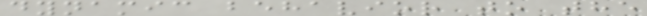dynamic behavior to the
